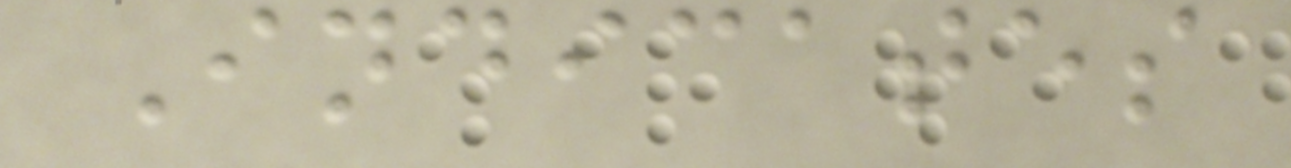Indicates
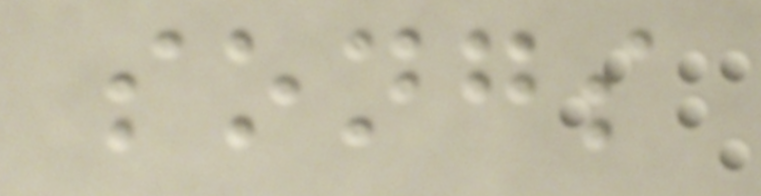songs
